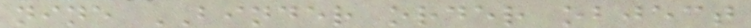nine BINDER order object
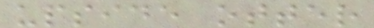upside otter
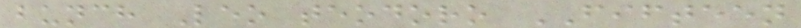bunch Leo teodoro FIFTEEN
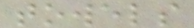towels
